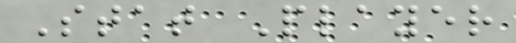Stat Player
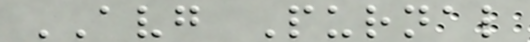AVG Purnal
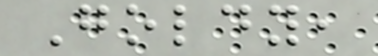Goldy,
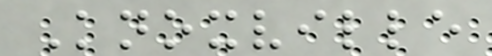Knoxville
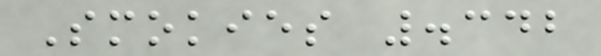Smokies .342
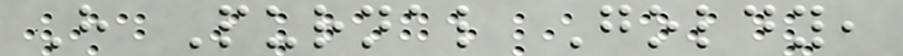H Purnal Goldy,
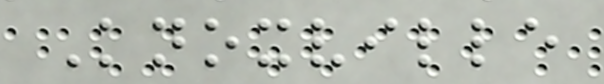Knoxville
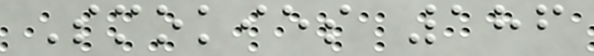Smokies 186
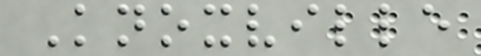Knoxville
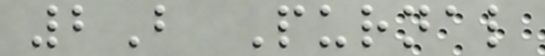2B Purnal
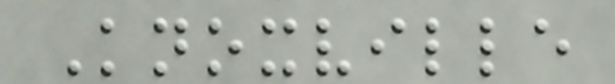Knoxville
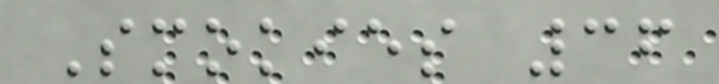Smokies 36
